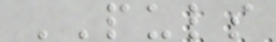PULS
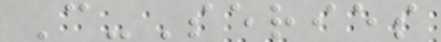C-Series
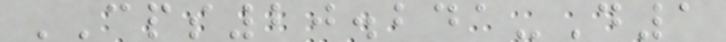CPS20.241-D1
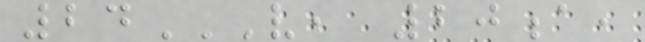24V, 20A,
